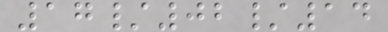17/02/14
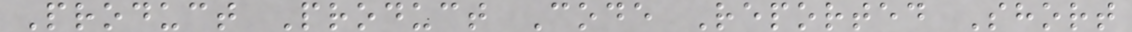Product Product Code Reported Short
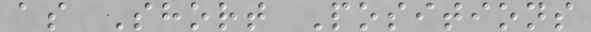as Short Positions
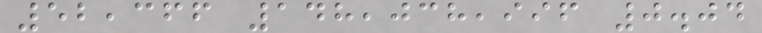52,366 148,038,996 0.04
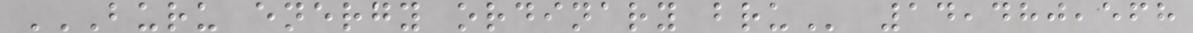BURU ENERGY ORDINARY BRU 14,480,568
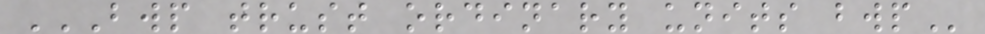BWP TRUST ORDINARY UNITS BWP
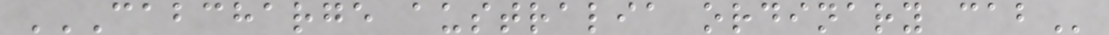CABCHARGE AUSTRALIA ORDINARY CAB
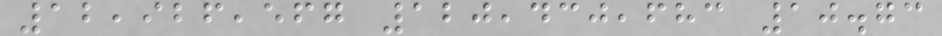12,926,567 120,430,683 10.73
